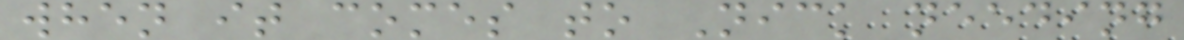when it comes to Nick needing
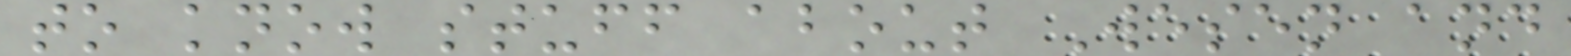to know stuff about Wesen and
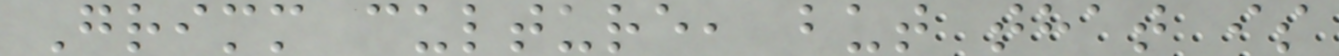Grimm culture, but that is
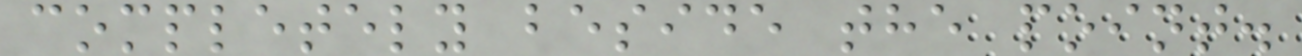completely beside the point.
